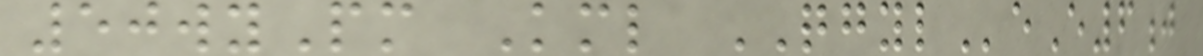50wyPm Kml QGYLeE6j
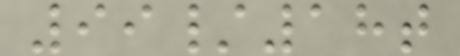99/18t
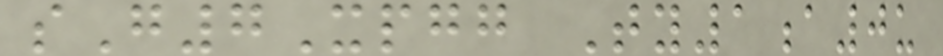sG7Xpgg Ty1a0u
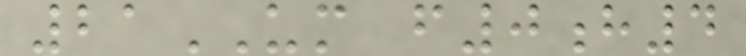21UM f0h4
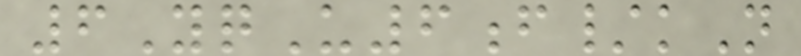6YqU6f/kN
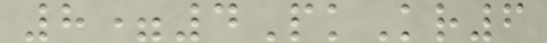8=4PkKr6
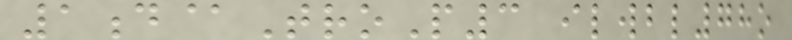1d@TroP3 ilwbl78o
